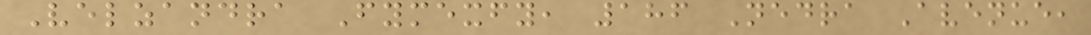Velzandra Fymexfy, 186 Nedra Avenue,
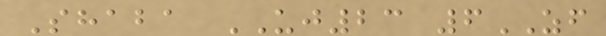Shaba UJ23 6ZF
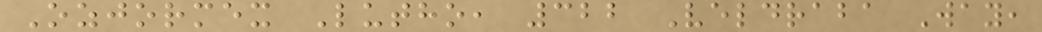Ozjormex Lutho, 322 Veldraba Way,
